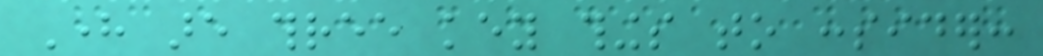Here are three key things to consider:
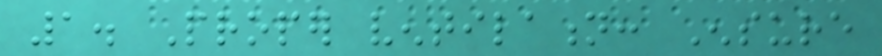1. Proper ventilation: Ensure
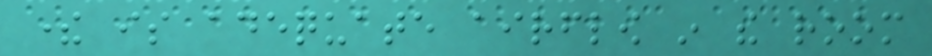there is adequate airflow in the room
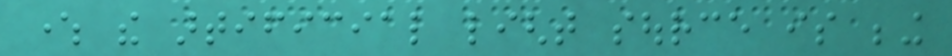where the artificial light source is being
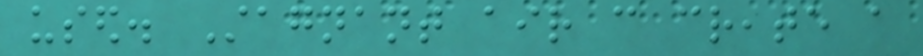used. Stagnant air can create a
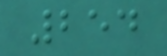254
